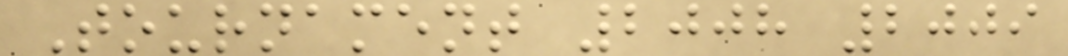Tournament 2008 2009
